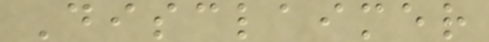Disclaimer
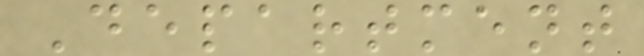Department
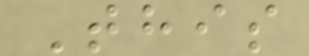This
